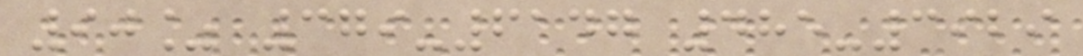90% 379-6147 485-3929
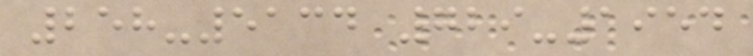258-5134 729-1954
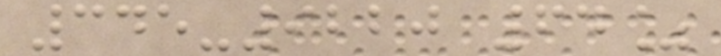345-9220 64%
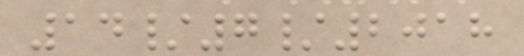14/7/2018
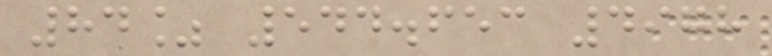84% 544.653 4978
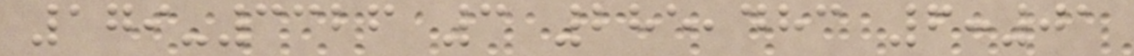179-3326 3 285,483 6:01
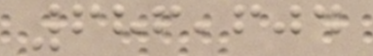686,604
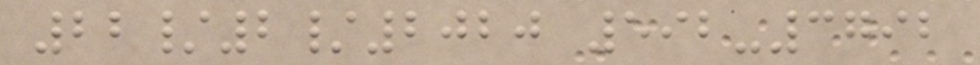22/2/2020 592-3792
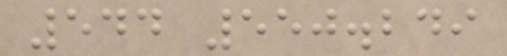544 550.249
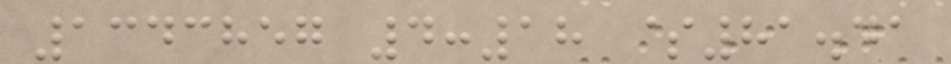1343857 4:18 $81.41
